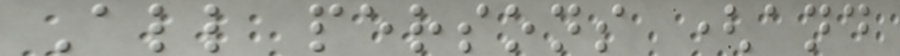All persons (and
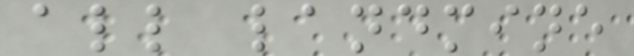all landmine
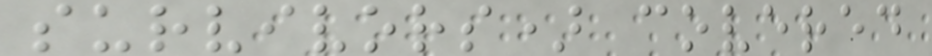survivors) covered
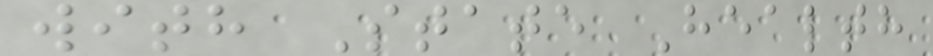with State Health
